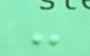-
